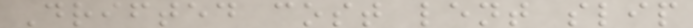Drifted cost lent slip
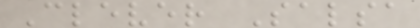Clever Salsa
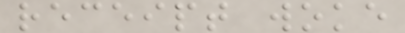receipt woke
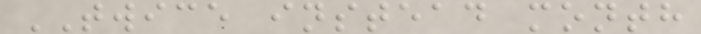TWICE instead month
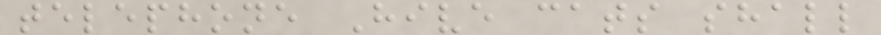telephone Hive cats shall
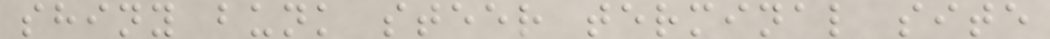shiny bunk steer terminal site
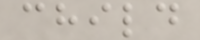child
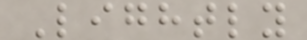Lightly
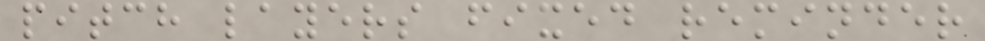pitch layers fixed reminder
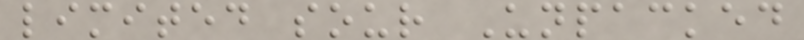limited sour Unpacked
